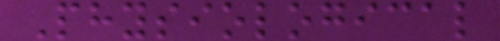Physiological
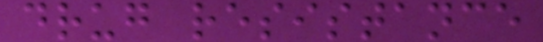drug resistance
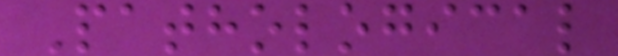Pathological
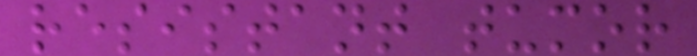resistant tumor
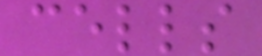cells
